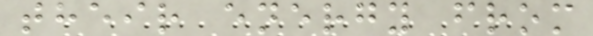their energy from
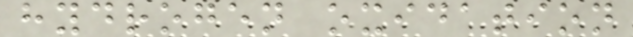hydrogen oxidation
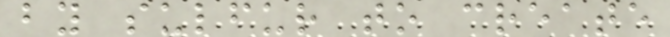by sulfur to create
